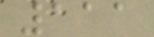111
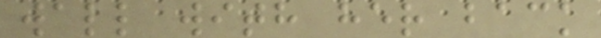wall with her back
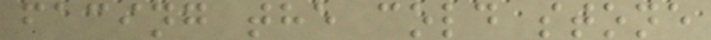facing the cold stone
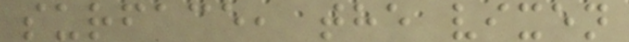surface, the vixen
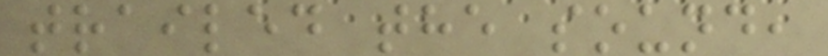trailed the sound,
